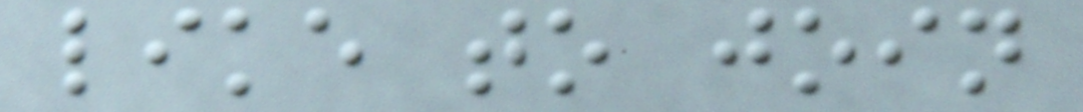like to join
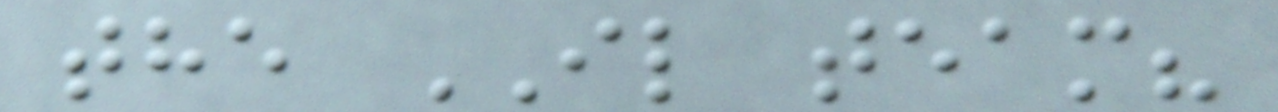the IL team?
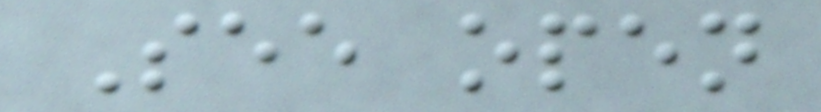See open
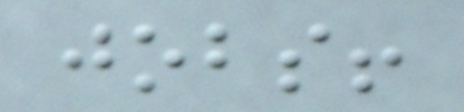jobs!
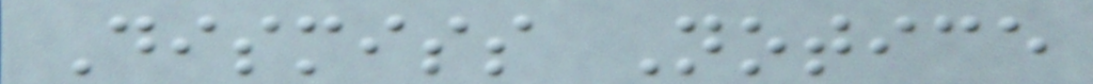Dismiss Notice
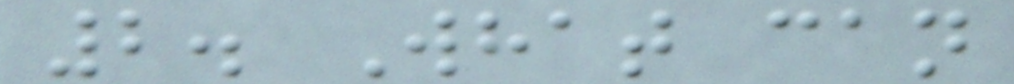2. What can
